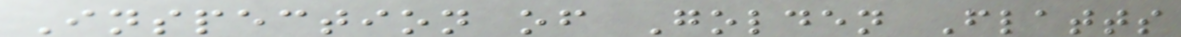Inspection of Golden Flatts
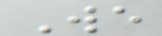We
